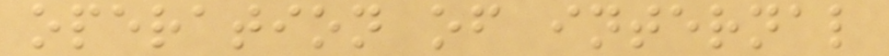operation of internal
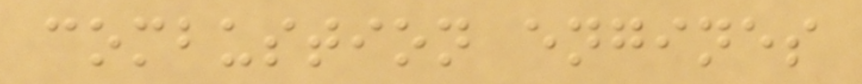combustion engines
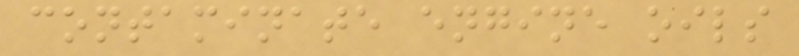contaminate engine oils
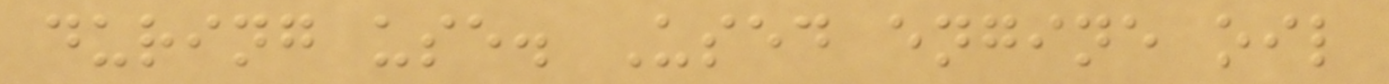during use. Used engine oil
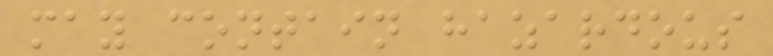may contain hazardous
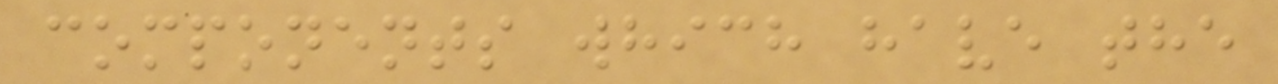components which have the
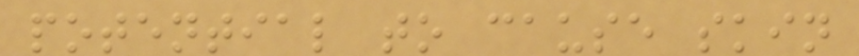potential to cause skin
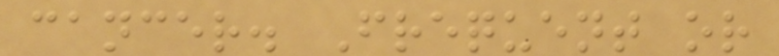cancer. Frequent or
